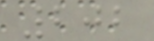202
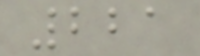221
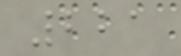221
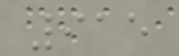915
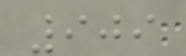909
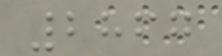2867
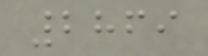2869
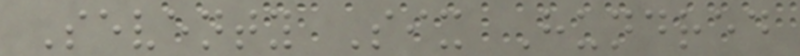Seventy Six Hundred
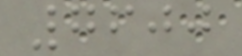7600
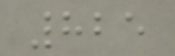825
